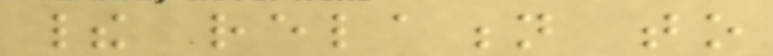their relation to
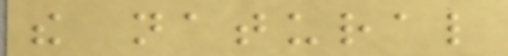the natural
